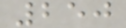250
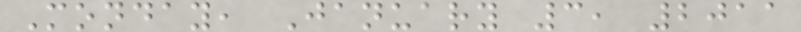Monday, January 3, 2011
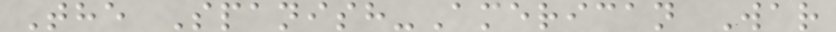The Spanish-American War
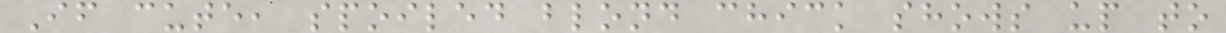If cute, spoiled blond chick shows up to
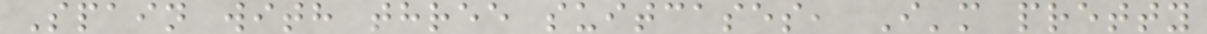Spain with three suitcases, I'm pretty
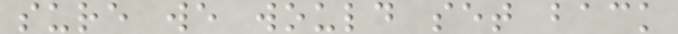sure we would set back
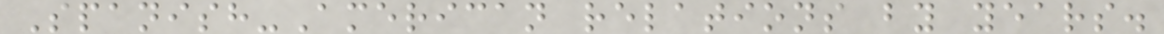Spanish-American relations by years.
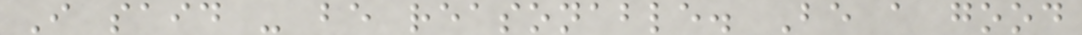I said - be reasonable. Be a good
